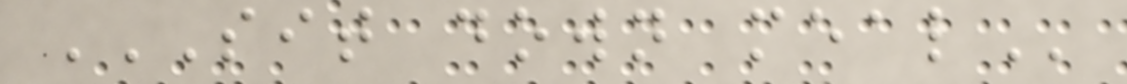SIT DOWN MEAL
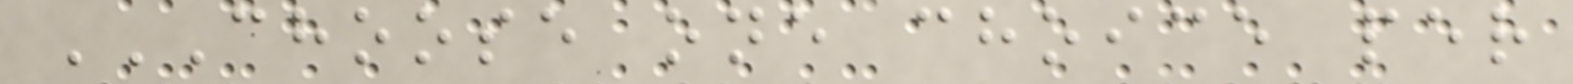CHOOSE ONE CHOICE PER
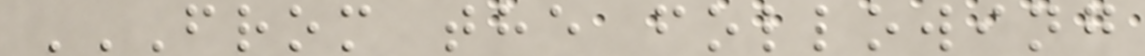FROM THE FOLLOWING
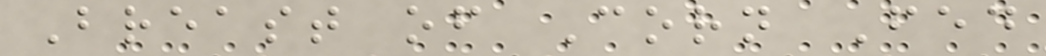Breast of Corn Fed
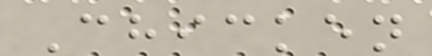Chicken
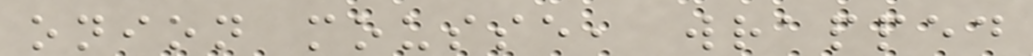onion mousse, wrapped
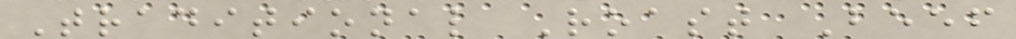Traditional Roast Beef
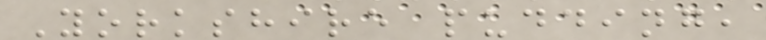Yorkshire pudding,
